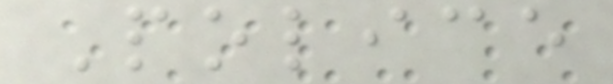Police
